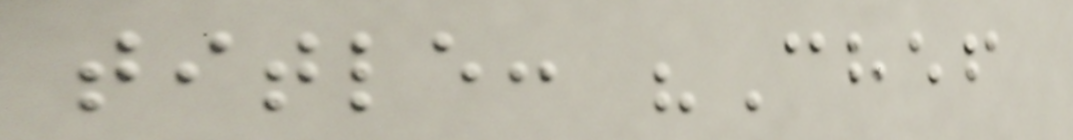title: "Chef
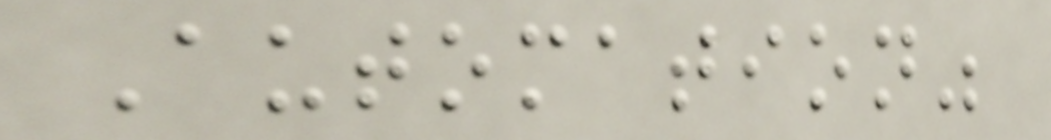Automation"
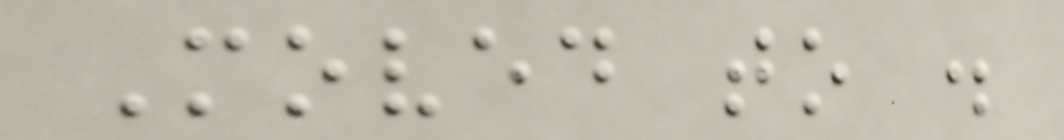Moved to .
